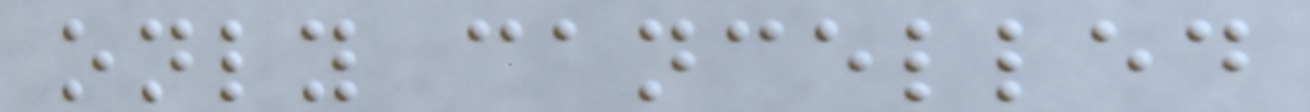only cancelled
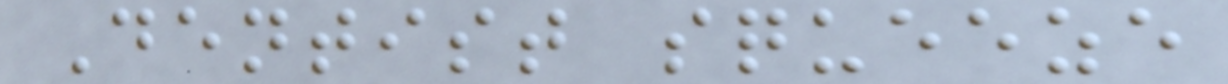Dentist squeeze
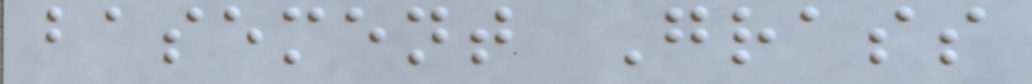basement Grass
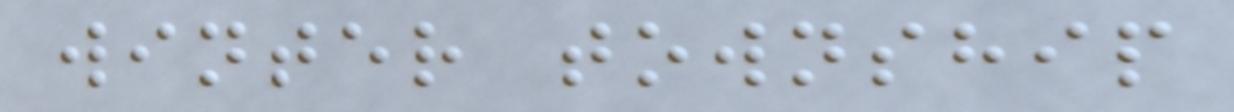winter township
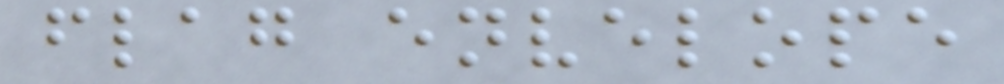flag envelope
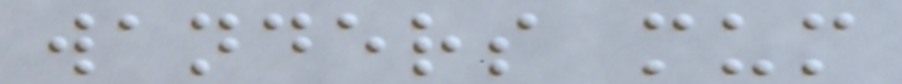wanders mum
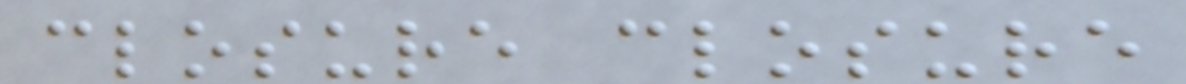closure closure
